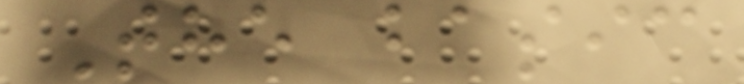The basic
